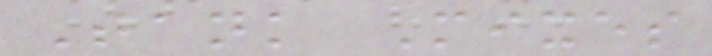Tank Mixes
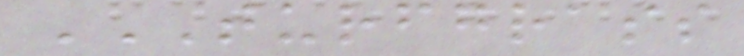TURFGRASS
